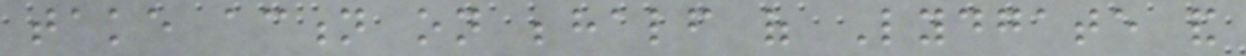take action on behalf of Lydgate and
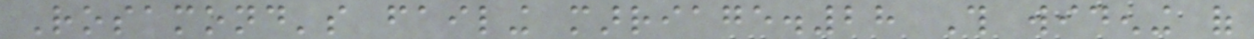Rosamond's failing marriage.28 This widening of
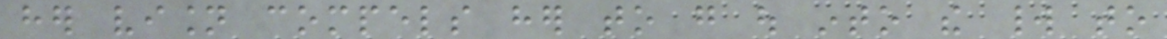her vision compels her to go out into the world to
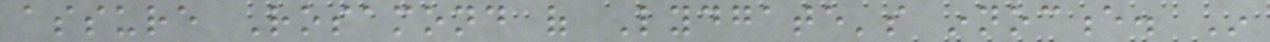assure Rosamond of Lydgate's innocence. In
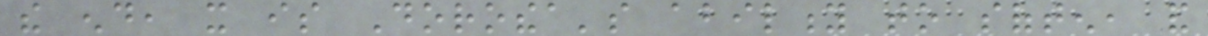the end, it is Dorothea's ability to soften, and
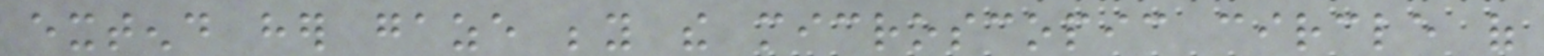extend her gaze beyond the microscopic circle of
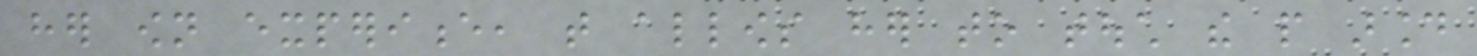her own experience, that allows her to touch the people around
